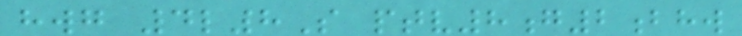hwg 4l8S ptv8g2bhw
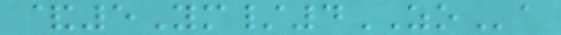&5Ym/4ZOa
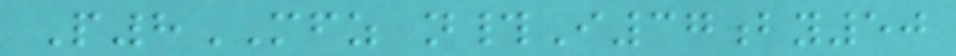P8MFZ n#I37by50
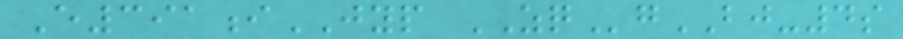E391iJYP ZQgBJ-4s
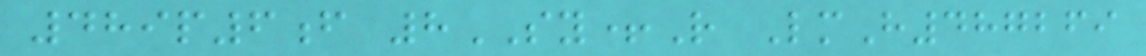489p6f 8SY+R LmH487269
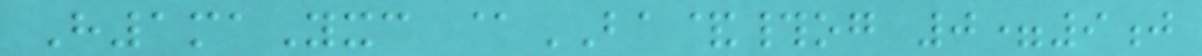H1maYxc @BA&#og 0=9j
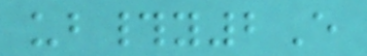ub#y2E
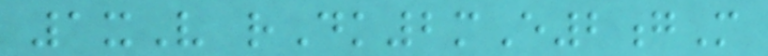1xV rDk2mE2gM
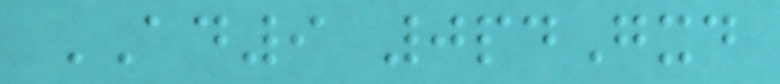AD9 0pdGxd
